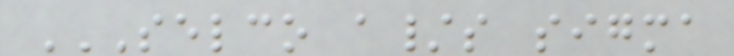SELCO A/S SIGMA
